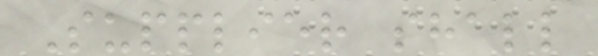Supplier shall
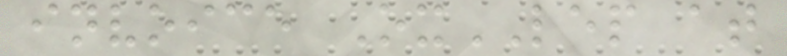invoice OxLEP at
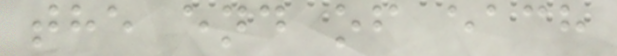the end of each
